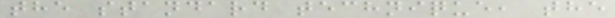the standard technique, the
